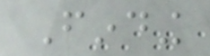Finding
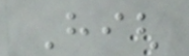High
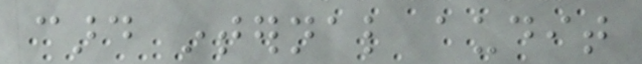card internal audit
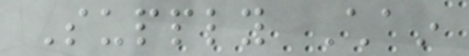Supply Chain
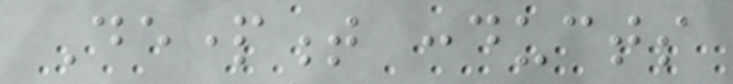Department conducts
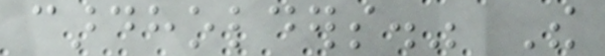cardholders." The
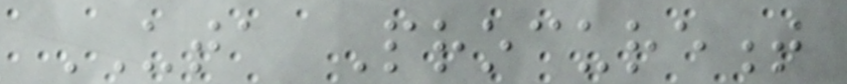UTA Procurement
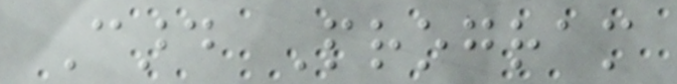Card Program
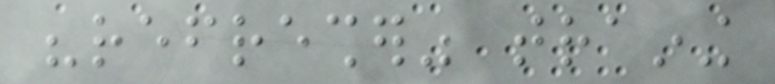"refresher" training
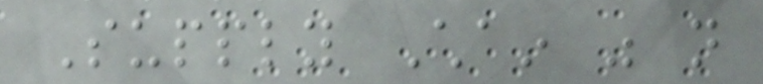Supply Chain was not
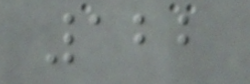122
